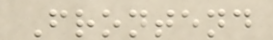Frontend
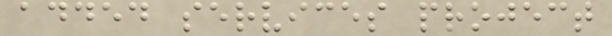added services project
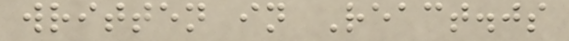written in React.js
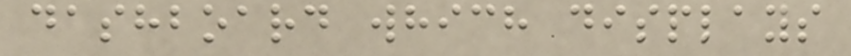dashboard which displays
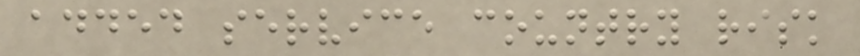added service country risk
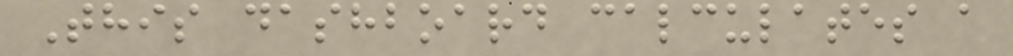This dashboard calculates a
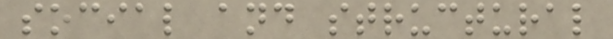social and structural
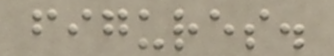figures.
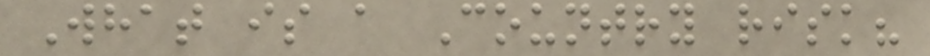What is a Country risk?
